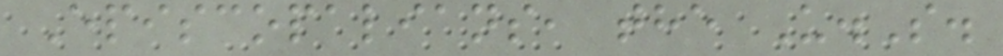Episcopalians, the U.S.
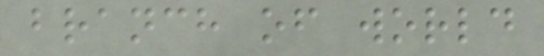branch of world
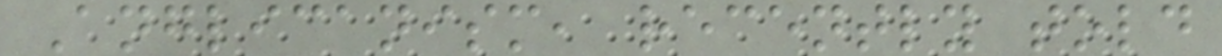Anglicanism, recently told
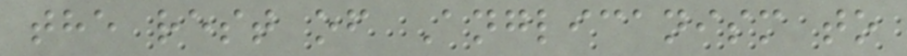the rest of Anglicanism to
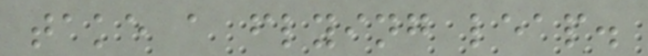take a flying leap.
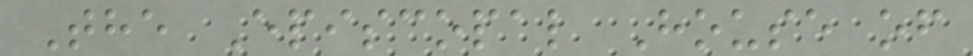The Episcopal House of
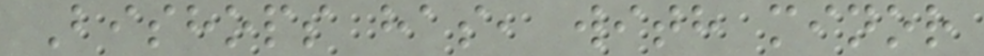Bishops has, with minor
